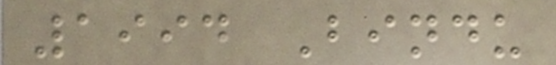1994 Bindu
